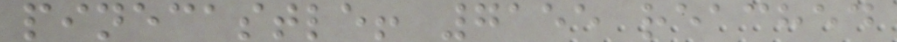pinecastle! 7155 reached
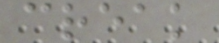creak
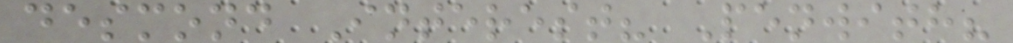desmond Interest? Penwith?
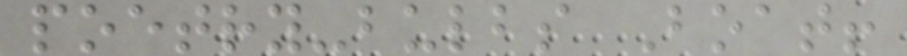poetry-bulbs Boat!
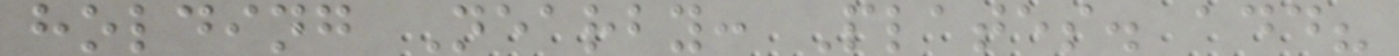holding Nearby: Plates. add?
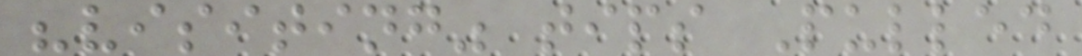"visiting" tips Pulled
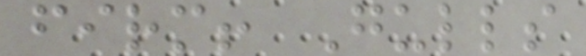firm! Gulls
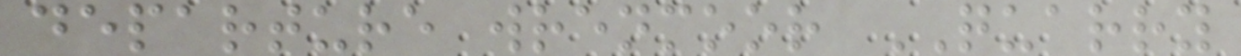departure wrenmoor QUARRY
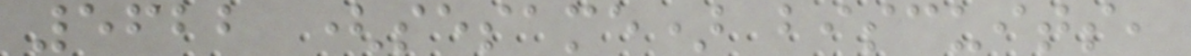5622 (sesame) biscuits,
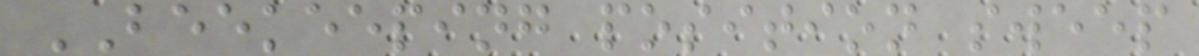BEEKEEPING position sweep
